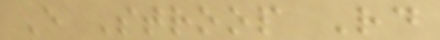E Stroop Rd
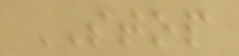STOP
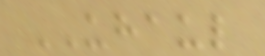UHAUL
